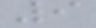9
